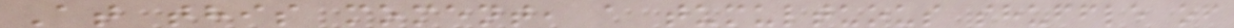At this moment, a tumultuous shuffle of
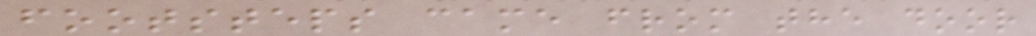footsteps came from the door
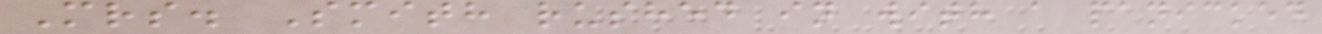Mrs. Smith rushed in with a panicked
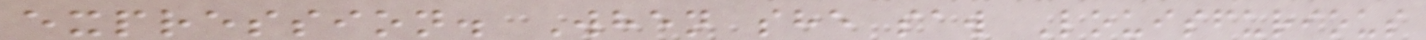expression. When she saw Louisfurious
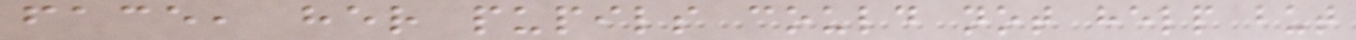face, her pupils could not help but
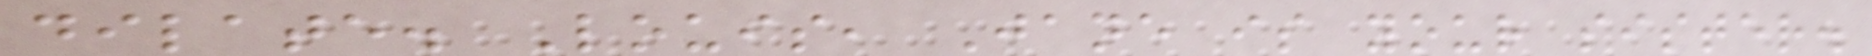dilate. Louis, Jane is your sister.
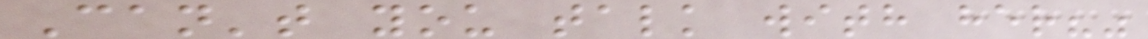Can't you talk with her?"
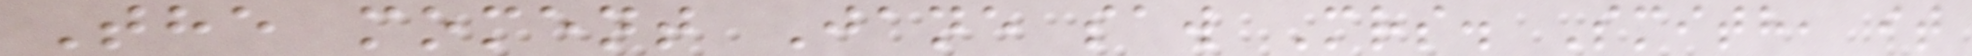The moment Jane saw Mrs. Smith, it
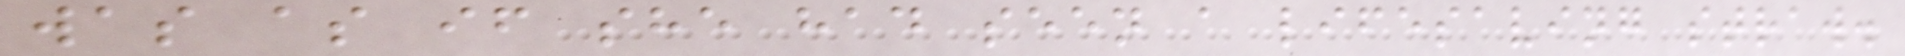was as if she had seen a lifesaving straw.
